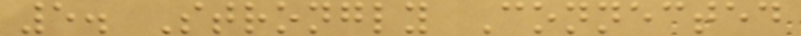5. Strongly Connected
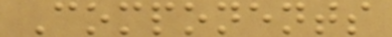Components
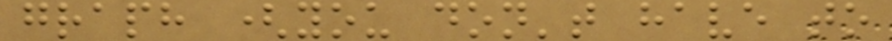graph (you don't have to
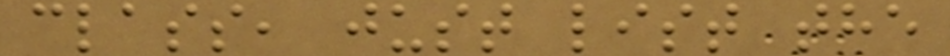class, just list the
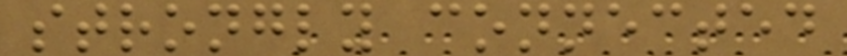strongly connected
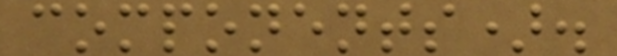components).
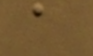a
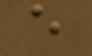e
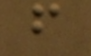f
